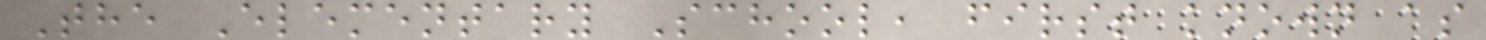The Elementary School, first known as
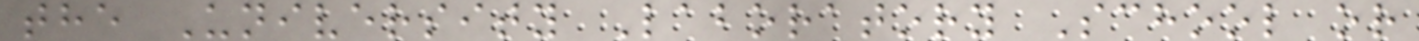the University Laboratory School or
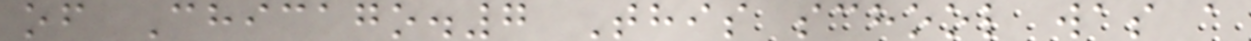of Chicago.7 This school was a
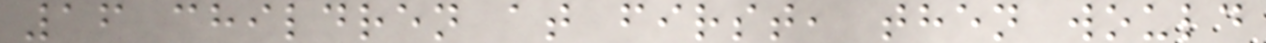16 children at first, then would
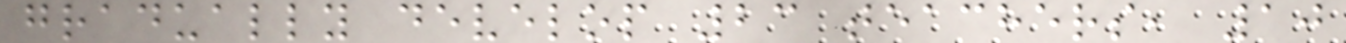gradually develop 23 teachers, 10
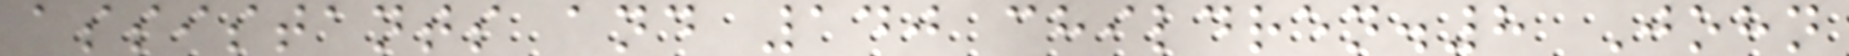assistants and 140 children.8 John
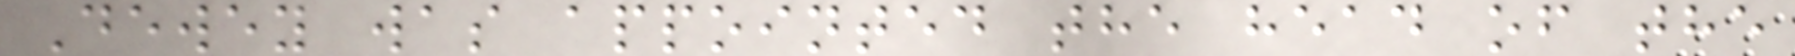Dewey was appointed the head of the
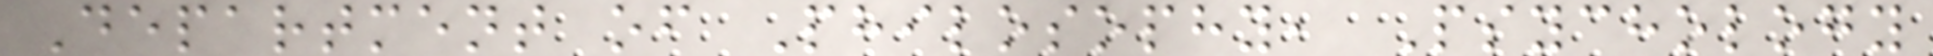Department of Philosophy, Psychology
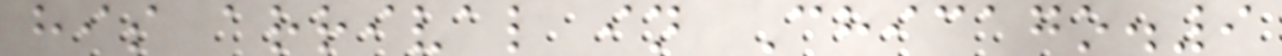his arrival in Chicago.9
